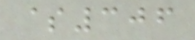$306
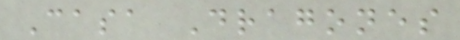Casa Dragones
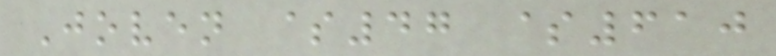Joven $47 $610
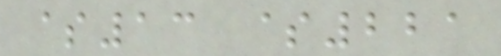$13 $221
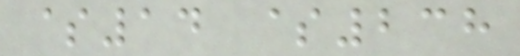$14 $238
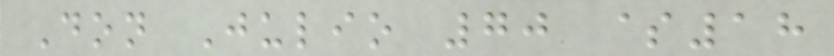Don Julio 70 $18
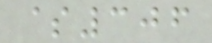$306
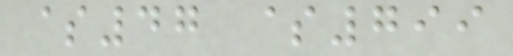$47 $799
